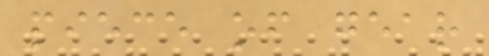piece of gear
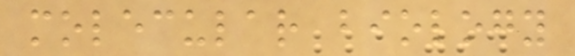molecular biology
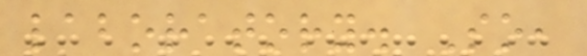laboratory. So,
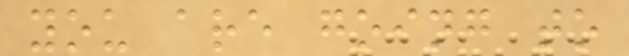you are going to
